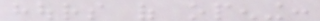hours of opening:
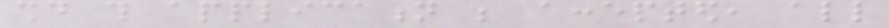should this application be accepted, all
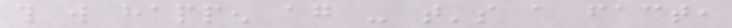this will happen again - that's a fact,
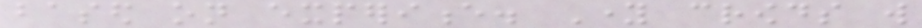based on experience. Young crowds will
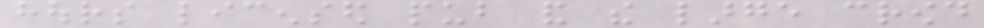hours licensed pub and the large crowd
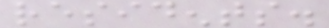residents.
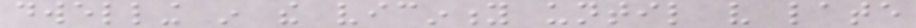dwelling in the vicinity until very late
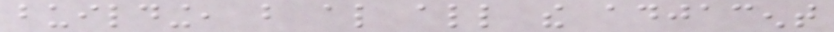building, but also all the adjacent
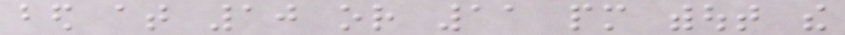bed at 10 or 11 pm without the
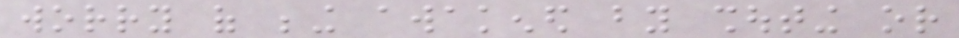worry of being awakened by shouting or
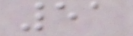51
